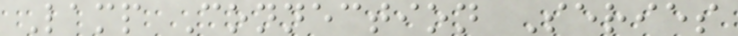Lamp Connection Series
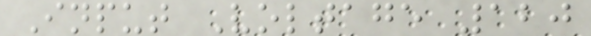Input Voltage 120
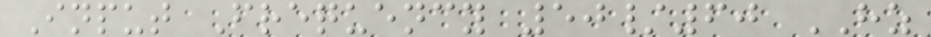Input Frequency 50/60 HZ
